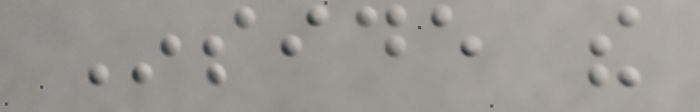Inside the
